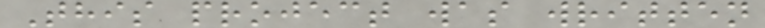This project was written
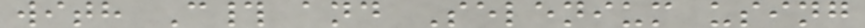with C# and Selenium using
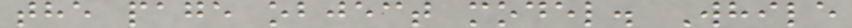the page object model. While
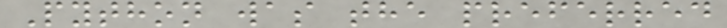Python was the preferred
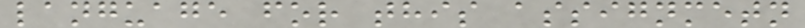language for this assignmetn
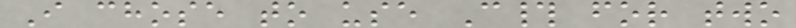I chose to use C# for two
